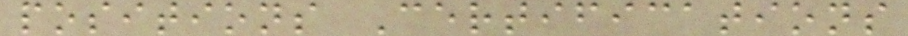positions Certifications
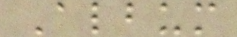Album
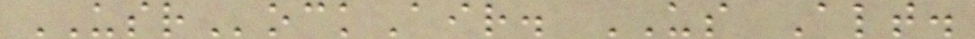USRockAir. US Alt.
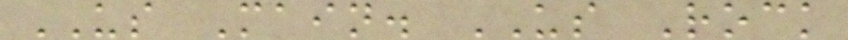US Main. US Rock
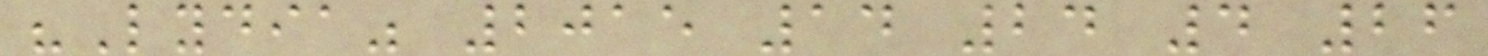"Lydia" 2015 14 24 4 26
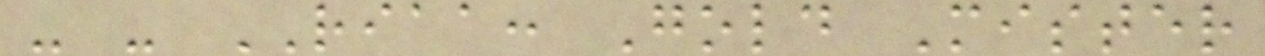- - RIAA: Gold Mister
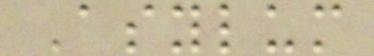Asylum
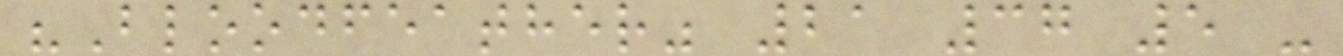"Bloodfeather" 21 37 5 -
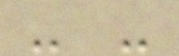- -
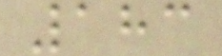183
